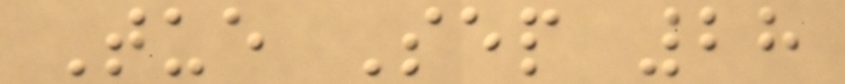Tue Sep 28
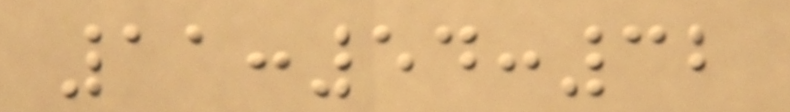11:54:32
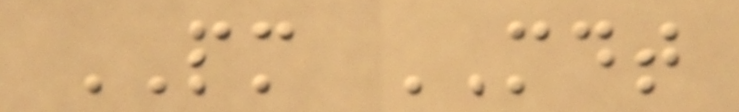PM MDT
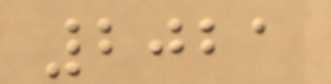2021
